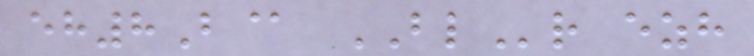eh8B@ BLr ezh
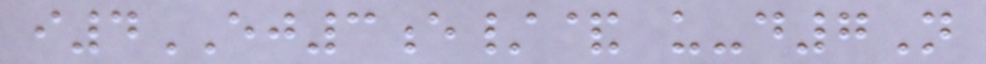i4EJ3e/& u-d7N
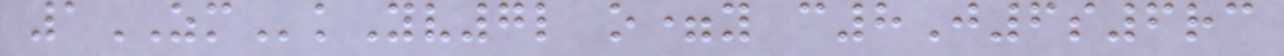1ZMkYv7l o=y c8J6s6rc
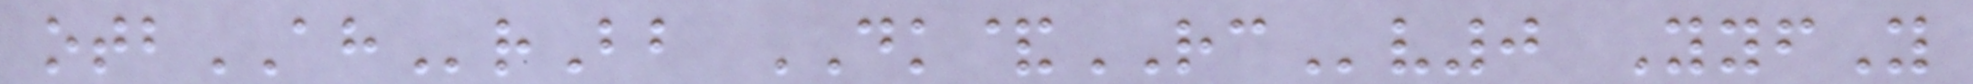otbAHrBb DK&RCv0 YyfY
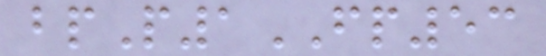bpP1FP53
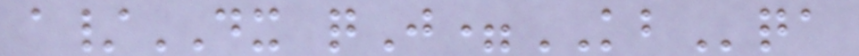a/DX qJ=KBqa
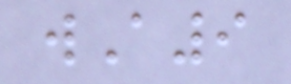wA9
